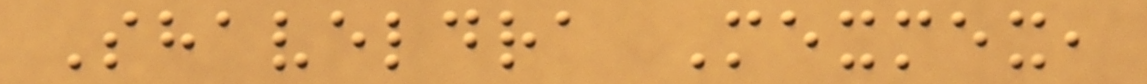Shaveldra Mexmex,
